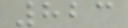823
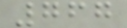767
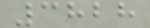3828
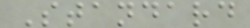Standard
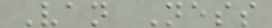Van Ness
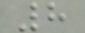8
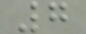7
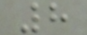8
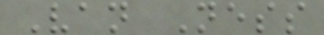Van Ness
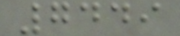7449
